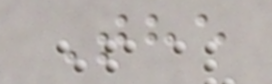The
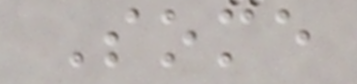Some
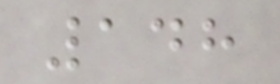148
